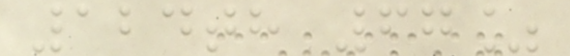124th 67%
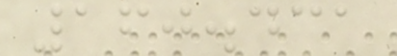160.431
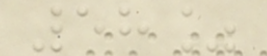58%
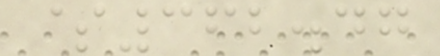$362.47
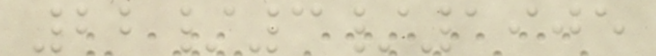22/3/1905
